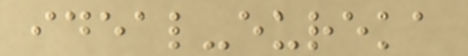ideal-eureka
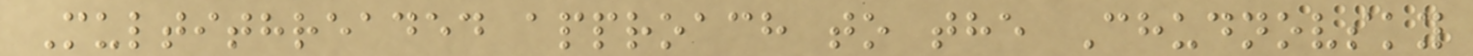Multithreaded approach to the Chudnovsky
